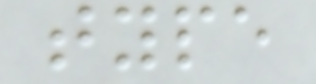type
